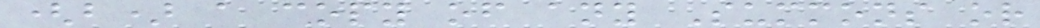(b) a copy of any Summons or
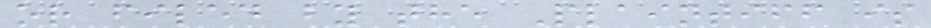or filed by the Plaintiff is
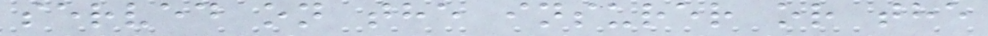served on the insurer or the
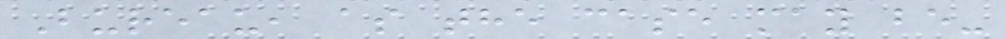Bureau, as the case may be-
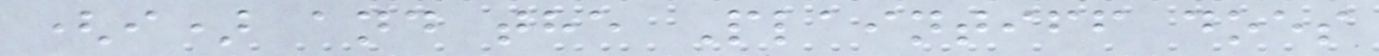(i) and the Plaintiff does
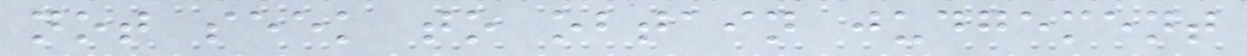not seek to obtain judgement
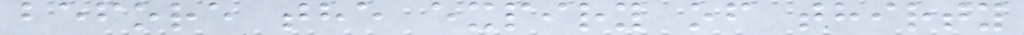before the expiry of thirty
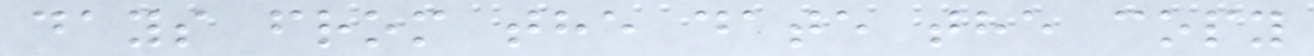days from the date the copy
